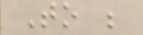To be
